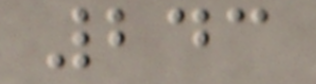243
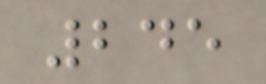245
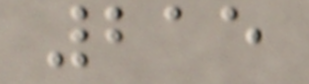215
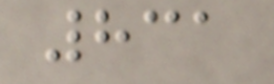831
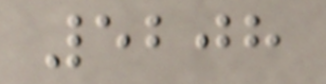5208
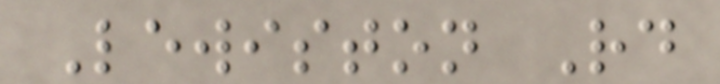Lewiston Rd
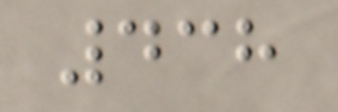438
